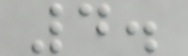4.
